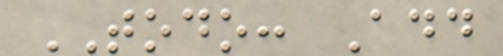TODO: Add
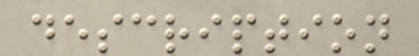description
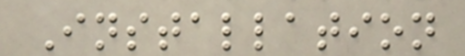Installation
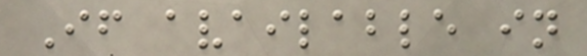If available in
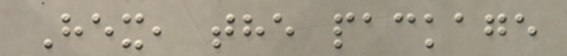Hex, the package
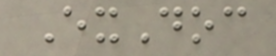ExDoc
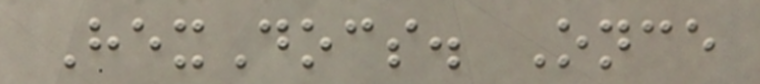HexDocs. Once
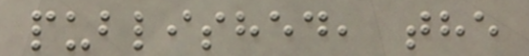published, the
